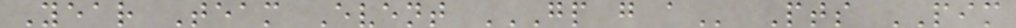Year Team Event GP G A Pts PIM
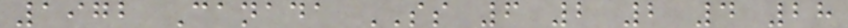1972 Canada SS 6 2 2 4 28
